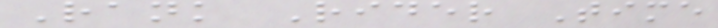Rank Rider Time
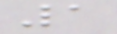1
